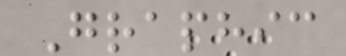Graphic
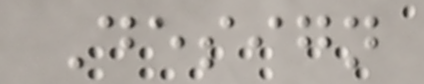Design
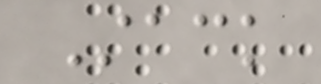Stack
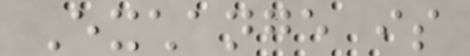Exchange is
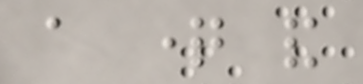a question and
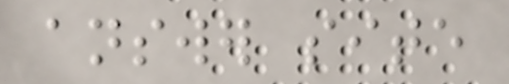answer site
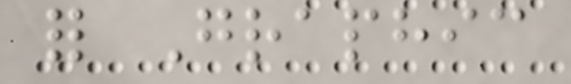for Graphic
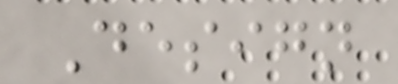Design
